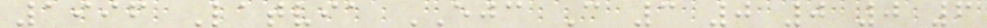1996 Latvia EJC C 3 0 0 0 6
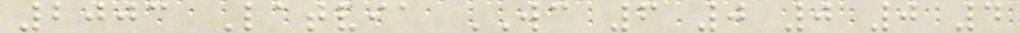2003 Latvia WC 6 0 0 0 4
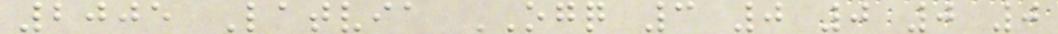2005 Latvia OGQ 3 0 0 0 0
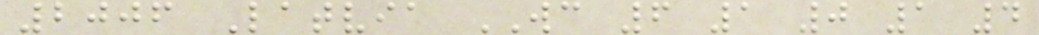2006 Latvia WC 6 1 0 1 4
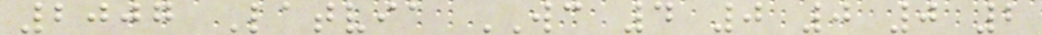2007 Latvia WC 4 0 0 0 2
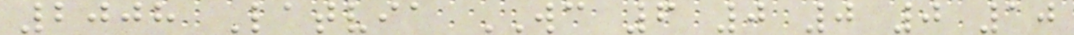2008 Latvia WC 6 0 0 0 10
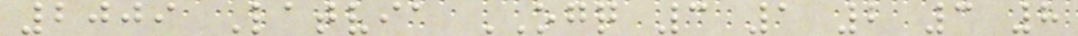2009 Latvia OGQ 3 1 2 3 8
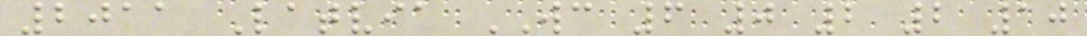2011 Latvia WC 6 0 2 2 10
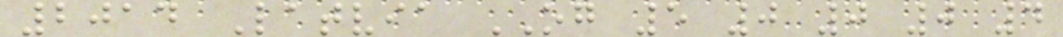2014 Latvia OG 5 0 0 0 4
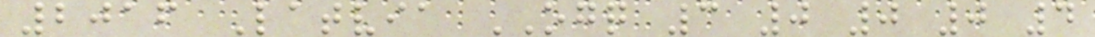2016 Latvia OGQ 3 0 0 0 4
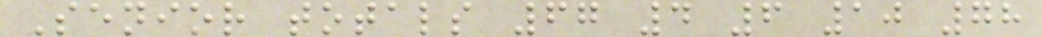Senior totals 67 4 6 10 78
